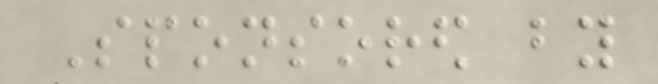Sponsored by
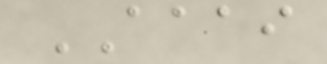AAAI
